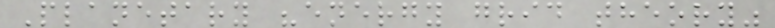Planetary "energy grid theory"
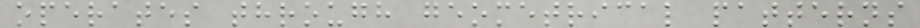operates through geometrical patterns
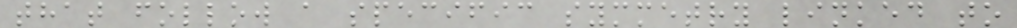that follow a specific symmetry linked to
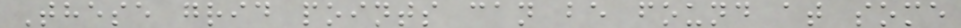These grid points can be found at some
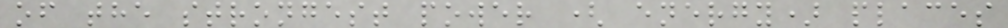of the strongest power ( energy) places
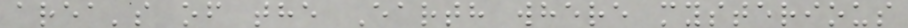area's of the Earth where mysterious
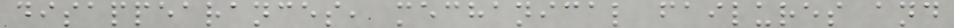disappearances, mechanical failures and
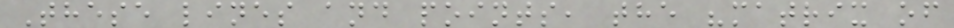These lines and points, the "matrix of
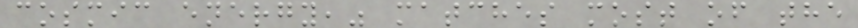cosmic energy," matches most of the
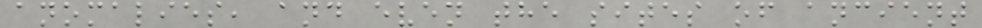anomalies, and even the sites of ancient
